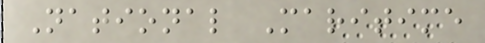National Maritime
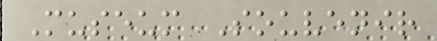Museum Souvenir
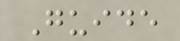Guide
